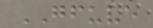GFUVE
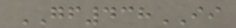GF438II
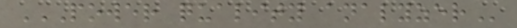POWER QUALITY ANALYZER
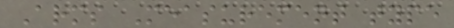Arms Measurement type
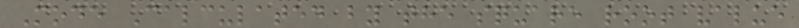Mode Calculated by the square root value
